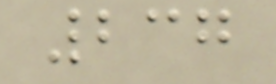237
